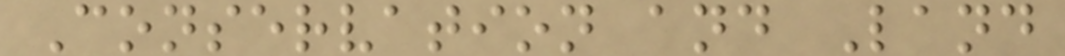Conservation and Land
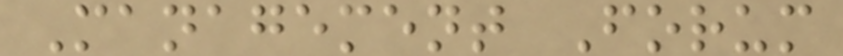Management Forum
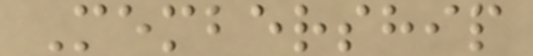Membership
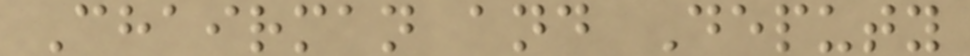Chairman and Deputy
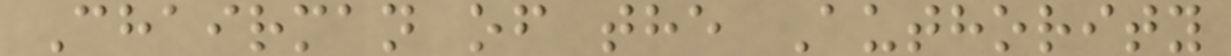Chairman of the Authority
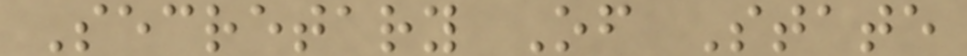Secretary Of State
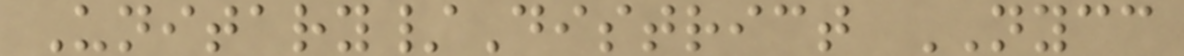Unitary/District NYCC
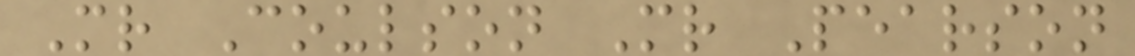Mr Coulson Mr Pearson
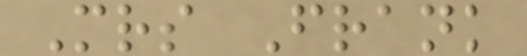Mrs Frank
